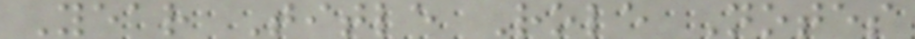Year Title Role Notes
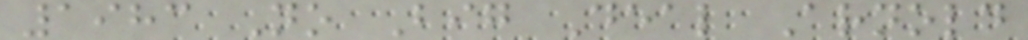1983 No Big Deal Arnold
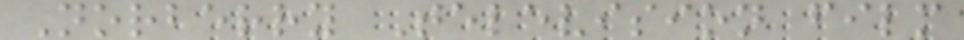Norberry Television film
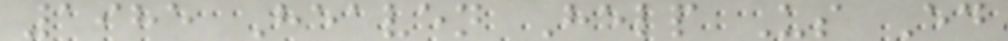1985 Heaven Help Us Ed
